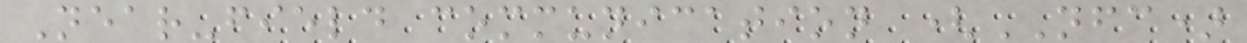Near-field communication (NFC)
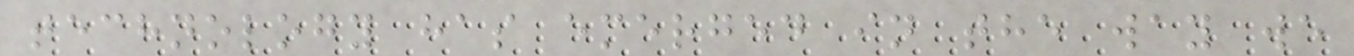technology has emerged in the way we
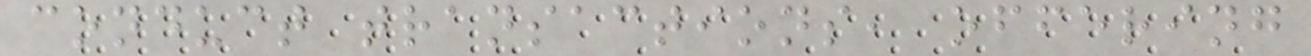conduct transactions, offering
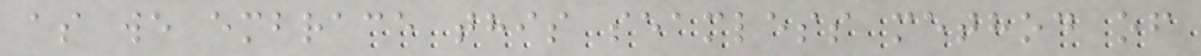as we embrace this seamless method of
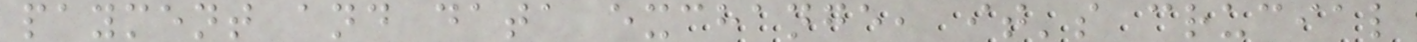payment and data exchange, it's crucial
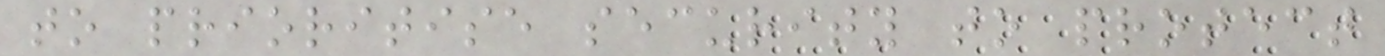to prioritise security to protect
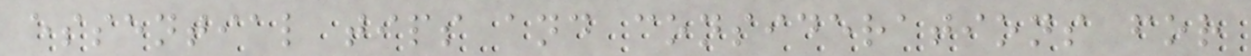essential tips and considerations for
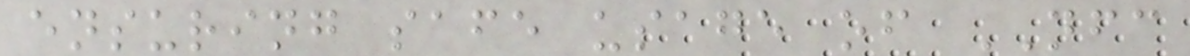ensuring safe usage of NFC
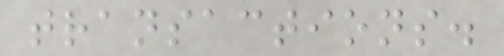transactions.
